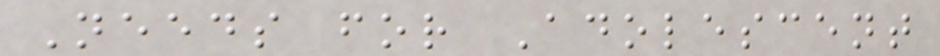Needs for Adolescent
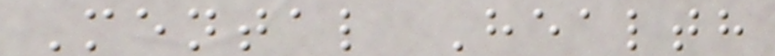Mental Health
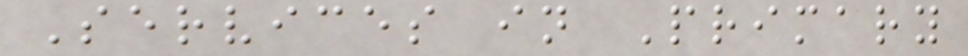Services in Primary
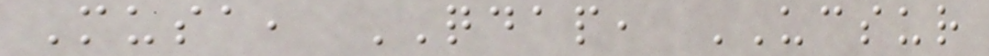Musa, QDAP, UCSUR
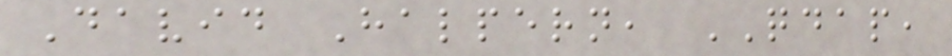David Halpern, QDAP,
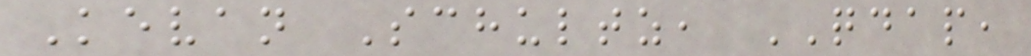Kevan Schultz, QDAP,
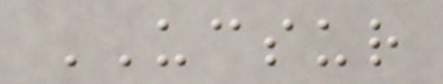UCSUR
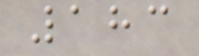183
